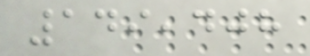149,408
